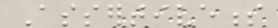Assertiveness
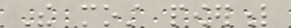The most powerful
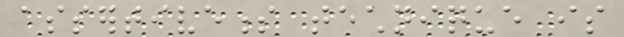assertiveness technique is
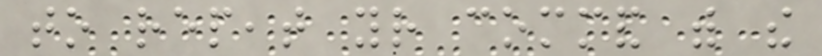to repeat your command with the
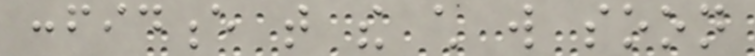confidence that the child will soon
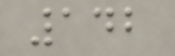142
